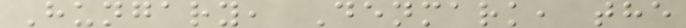Hungary, Denmark, the
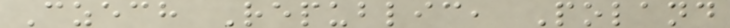Czech Republic, Poland
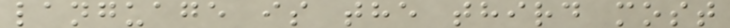language is the third most
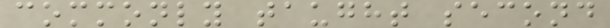commonly taught second
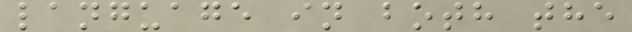language in both the
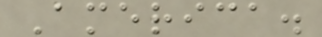America.
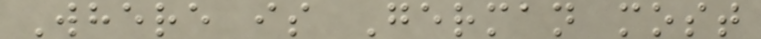Where is German most
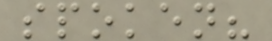spoken?
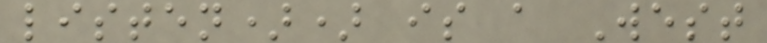listen)) is a West
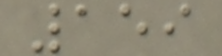159
